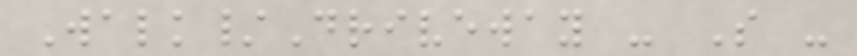Walk/Driveway - S -
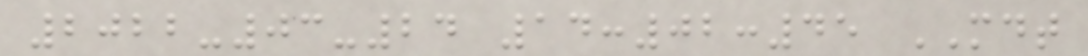2022-03-24 14:02:45 MDT
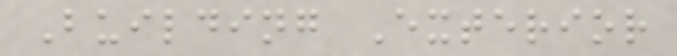Building Exterior
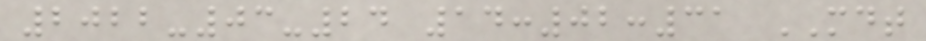2022-03-24 14:02:31 MDT
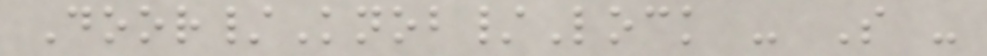Door/Knob/Lock - S -
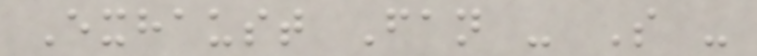Exhaust Fan - S -
